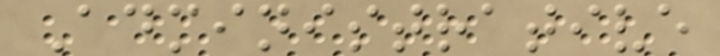Administrative
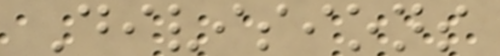Divisions
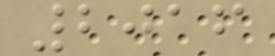2016
